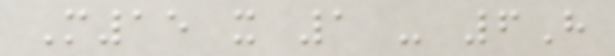M15 x 1 - 6H
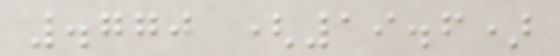.770 (19.6)
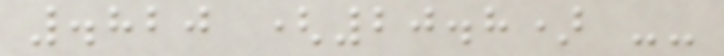.820 (20.8) --
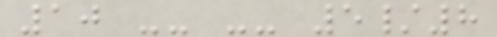10 -- -- 5/8
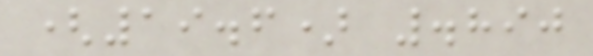(19.6) .890
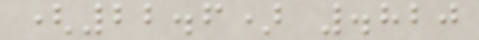(22.6) .820
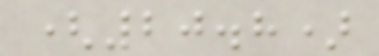(20.8)
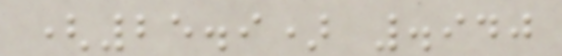(25.9) .940
